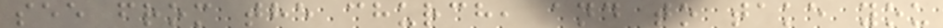see from the church, and to take you
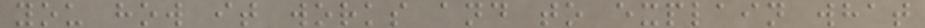you how it works and to explain what
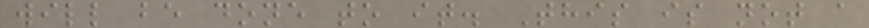will be done to it. This is not a
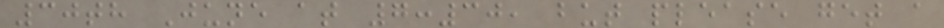30th June at 7:30, but please get a
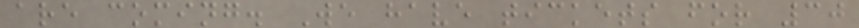are coming. We have tickets for 30
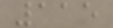115
